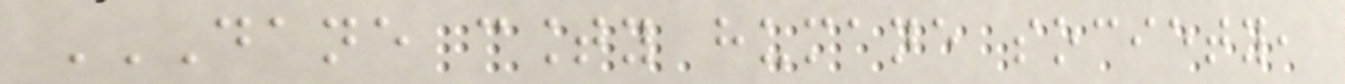DANE COUNTY HUMANE SOCIETY,
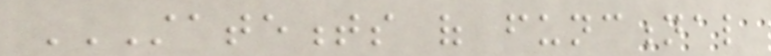STATEMENTS OF FUNCTIONAL
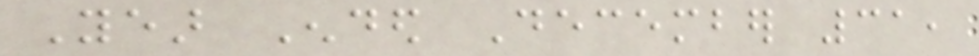Year Ended December 31,
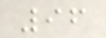96
